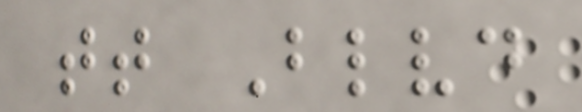tt Blvd
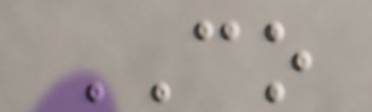CO
